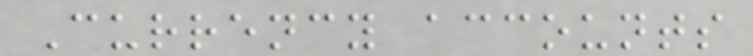Currency accounts
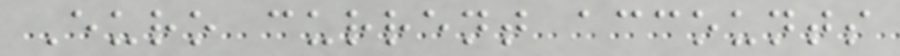Euro current accounts
